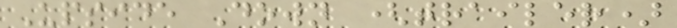Upside Down (trailer)
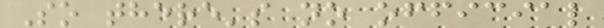So there's no official
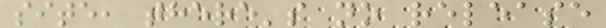site, there's no release
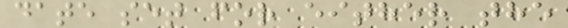date set for either the
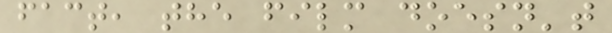fact, the film doesn't
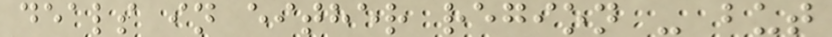deals in either region - but
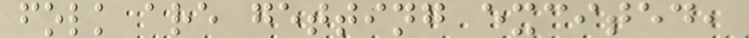folk are getting excited,
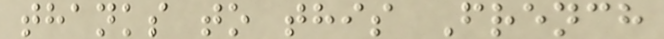thanks to this French
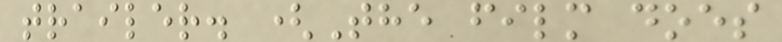trailer. (The film does
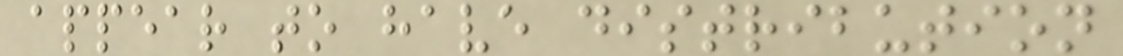appear to have distribution
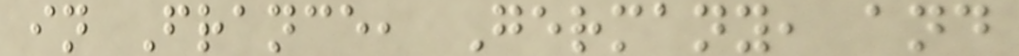in France, Germany, and
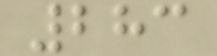283
